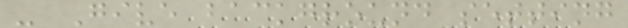- Give background setting
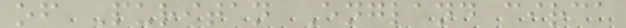of Puritan England circa
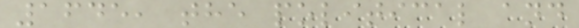1645, the political and
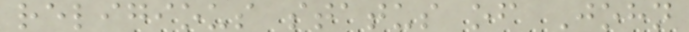religious status of John
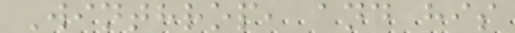Winthrop, and his
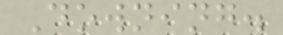Downing.
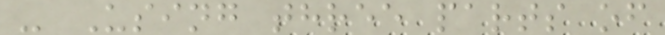- Using three parts of
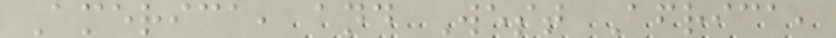America, and West Africa,
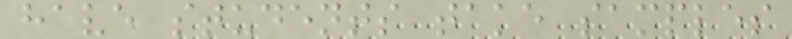have students take samples
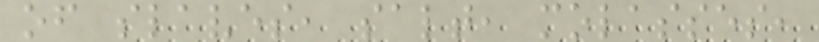of slaves, salt, molasses,
